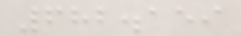682.159
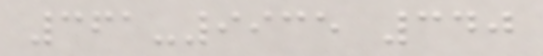361-9935 340
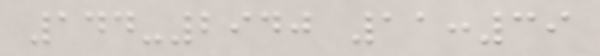144-2940 11:39
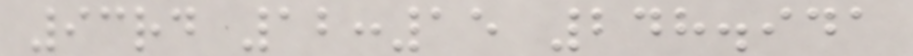93rd 12:15 248.941
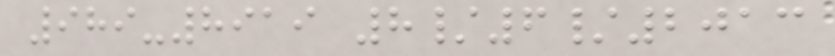989-8919 8/6/2013
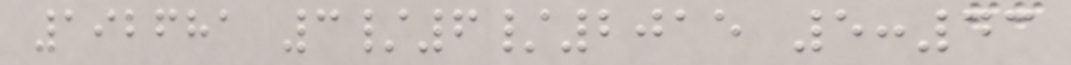192681 3/6/2015 5:43
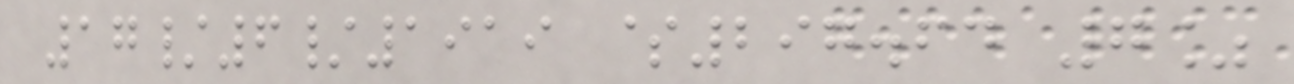17/6/1919 $297.64 7%
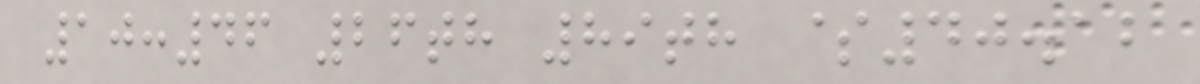10:46 26th 89th $40.12
